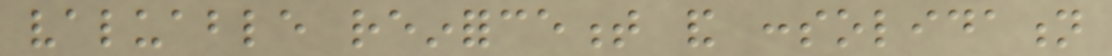valuable reinforcement and consolidation
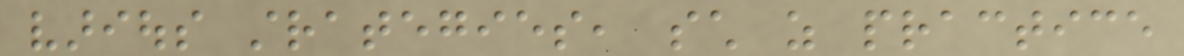various strategies, such as practice
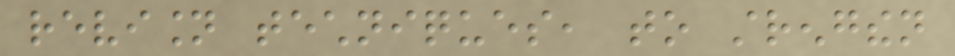revision techniques, to strengthen
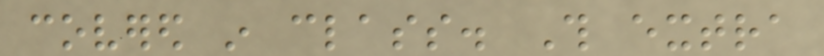covered in class. This extra
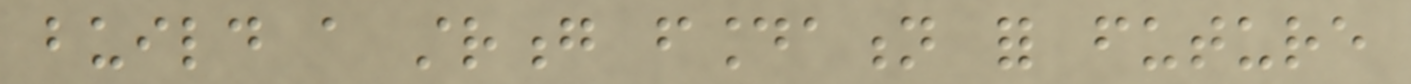build a strong foundation for future
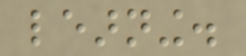learning.
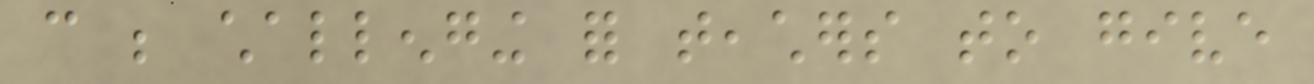can be challenging for teachers to give
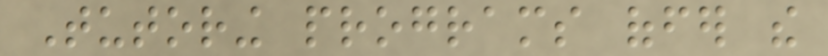Tutoring programs offer the
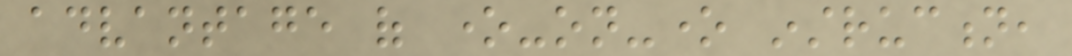advantage of one-on-one instruction,
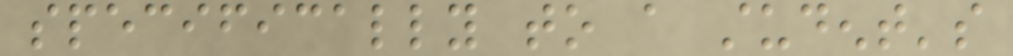specifically to a student's
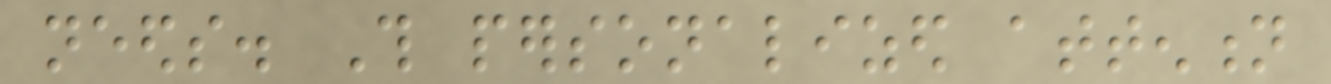needs. This personalized attention
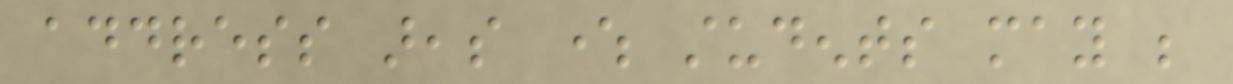address areas where students may be
